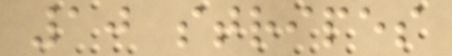10 stripes
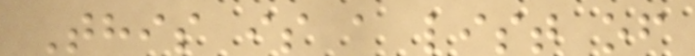This is a list of
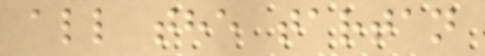all the tartan
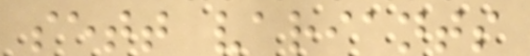sett variants
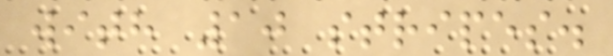with 10 stripes.
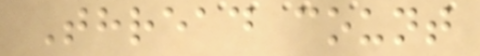Thread count
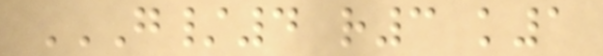G/4 R3 K1
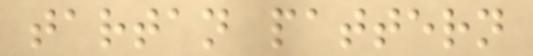tartan pattern
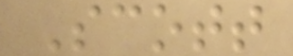Scott
